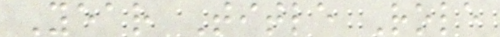Year Title Role
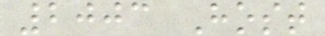2003 Host
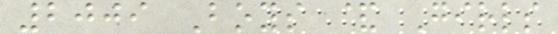2009 Boys & Girls
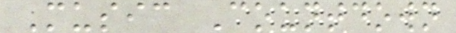Music Countdown
